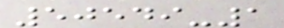50549-1
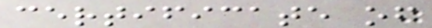certificate of
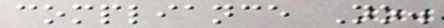compliance No.
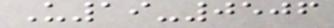U19-0506
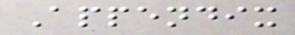Appendix
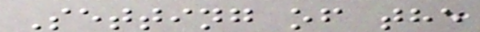Setting of the
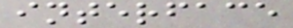interface
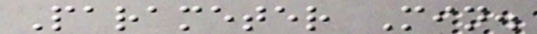Parameter Min.
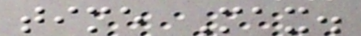time Max.
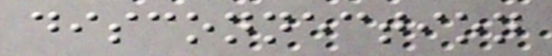disconnection
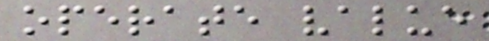operate value
